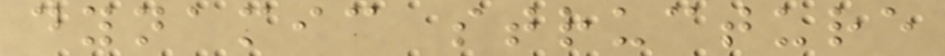dynamic structure
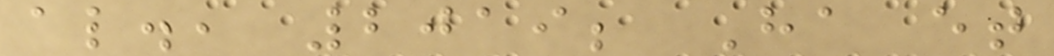al., 2019; Ha et
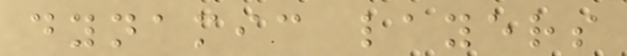dynamic layers
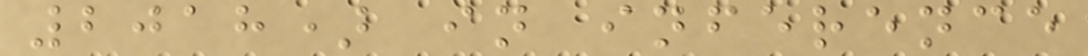2018) in inference
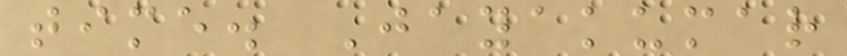time. Jayakumar
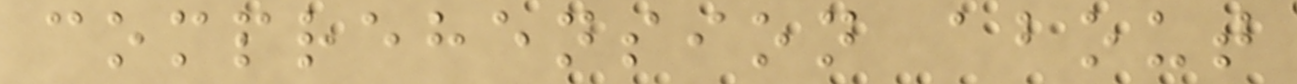comprehension about
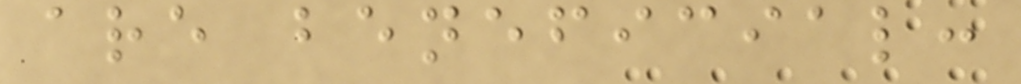are beneficial:
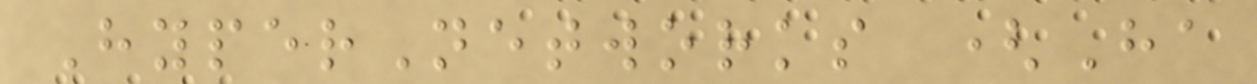HyperNetworks (Ha
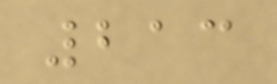213
